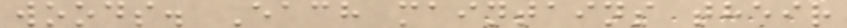woods. Each maintains their
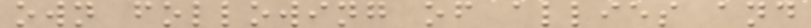own following of allies and
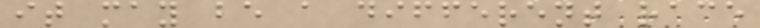it may be a different race
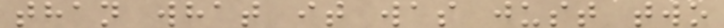than what it was just two
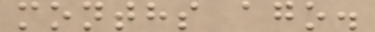months ago.
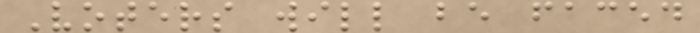Voters will be faced
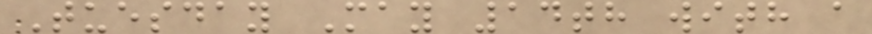Tuesday May 14th with a
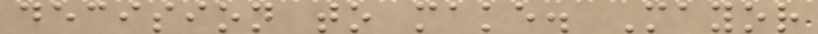decision to make. Mayor
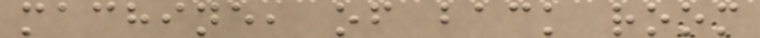machine, of back room
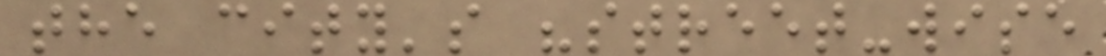the city's "street-wise
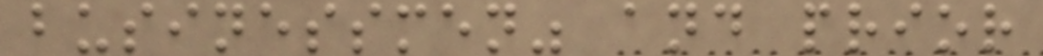businessmen" and prior
